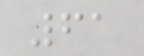61
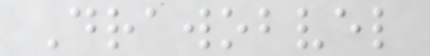Drawobvel
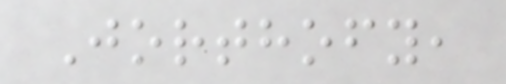Jorthofy,
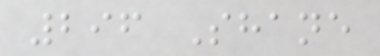296 Shane
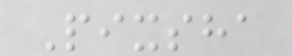Pixsha
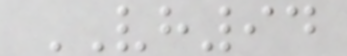VH94
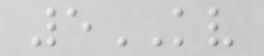5KV
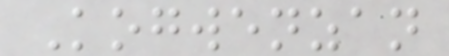Kogwenzan
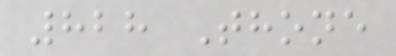828 Thone
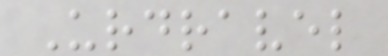Urdravel
